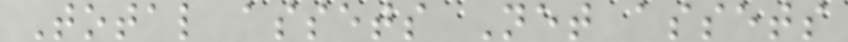Total assets Net assets
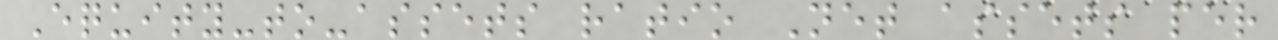Equity-to-assets ratio Net assets per
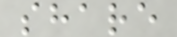share
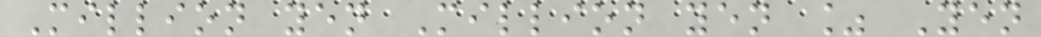Million yen Million yen % Yen
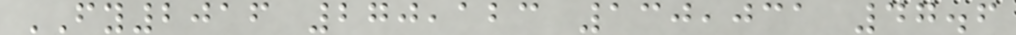FY2016 270,123 130,031 47.6
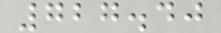727.40
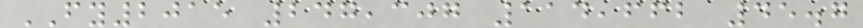FY2015 247,307 114,662 45.7
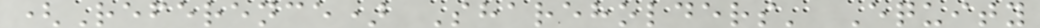(Reference) Shareholders' Equity
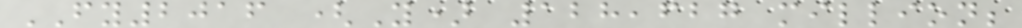FY2016 (Y) 128,627 million;
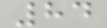84
